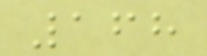168
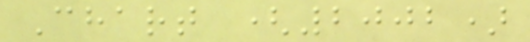Chart (2002)
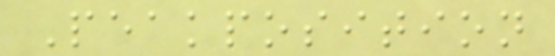Peakposition
